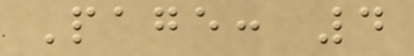Page: 4
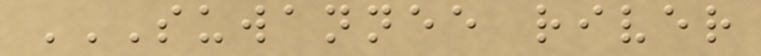SUWANNEE RIVER
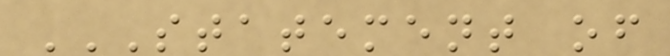STATEMENT OF
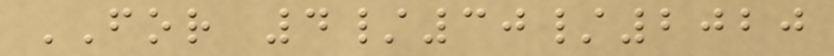FOR 4/30/2020
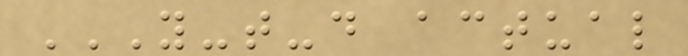Y-T-D ACTUAL
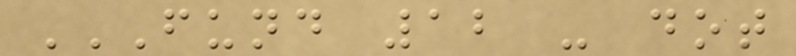FUND 12 - DOT
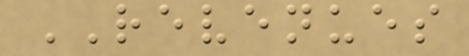REVENUES
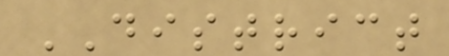DISTRICT
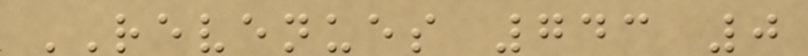REVENUES 743 0
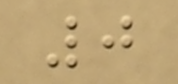0
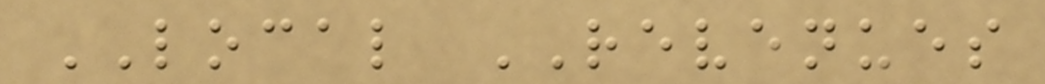LOCAL REVENUES
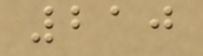210
